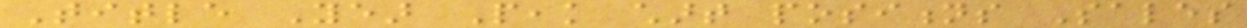Title Year Peak chart positions Sales
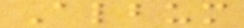Album
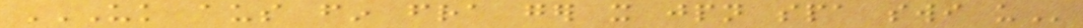UK AUS FIN FRA GER IT JPN SPA SWI US
